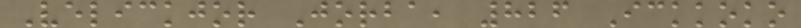Velickjor Jorba, 826 Ickkoko
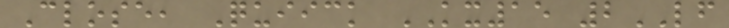Close, Quiick KX15 2LF
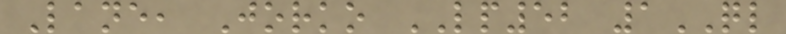Lane, Jorko LP52 1QL
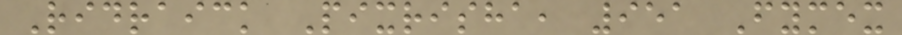Ridraick Pixrisha, 951 Fymex
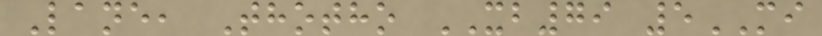Lane, Thotho XB79 5MI
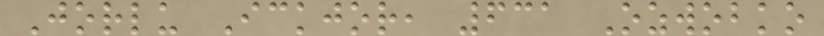Jorlu Ickjor, 631 Ozwobko
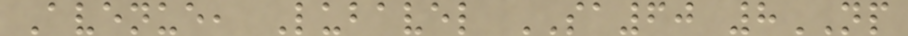Avenue, Lubavel SA60 8NP
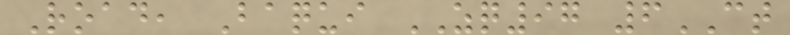Road, Baqui ZQ97 6CT
